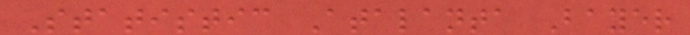Statistic Atalanta Bayer
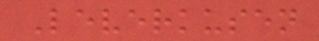Leverkusen
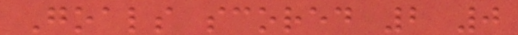Goals scored 2 0
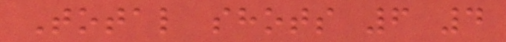Total shots 6 4
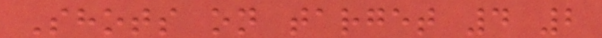Shots on target 4 2
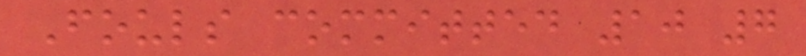Fouls committed 10 7
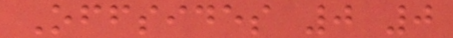Offsides 0 0
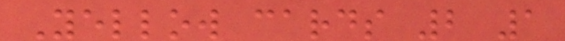Yellow cards 2 1
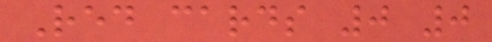Red cards 0 0
